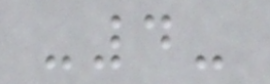-4-
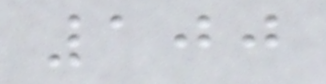100
